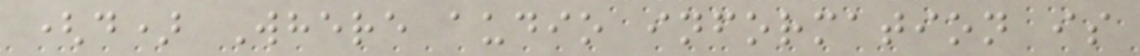(d) Where audio information is
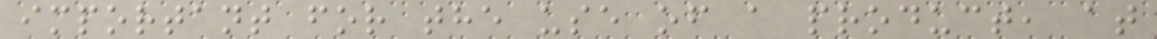important for the use of a product, at
